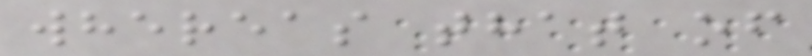whereas that of
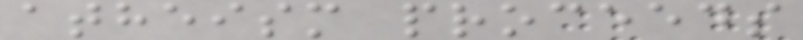atheism proceeds
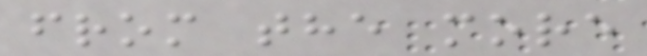from the more
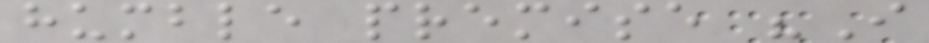humble premise "I
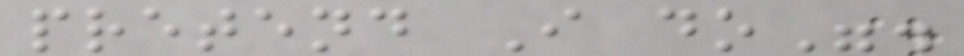pretend I do".
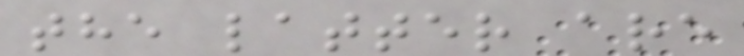the latter are
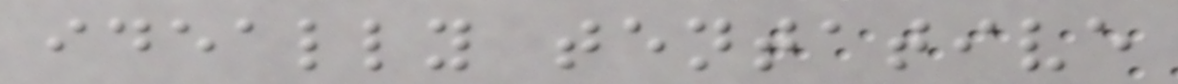ideally tentative
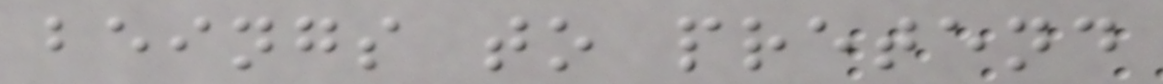beings to pretend
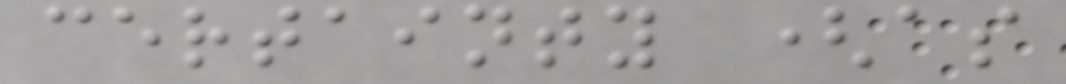certainty (as
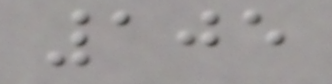105
